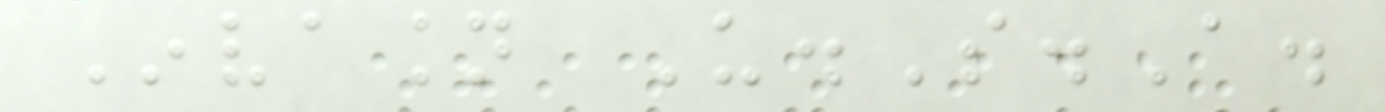Invasion U.S.A.
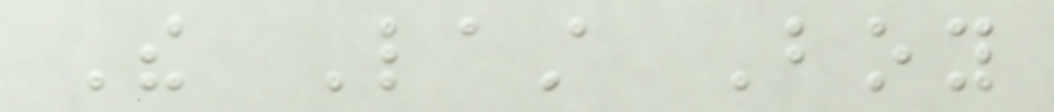The Last Boy
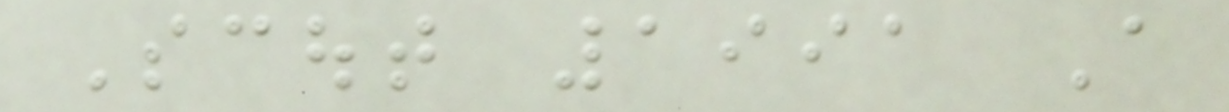Scout 1991 A
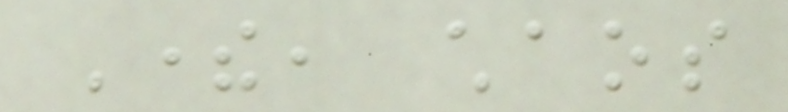There, chaos
